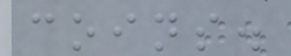coins.
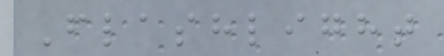Flashlight
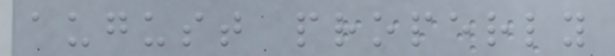august properly
